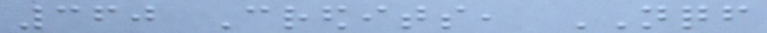360 Credits, NQF
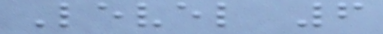Level 6
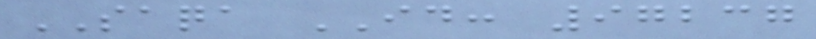SAQA ID: 97237
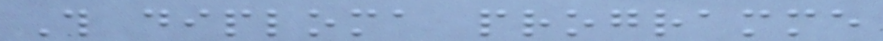This diploma programme
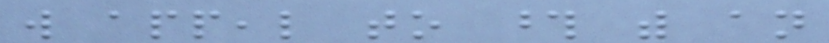will appeal to those with an
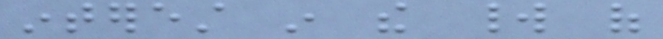interest in the world of
